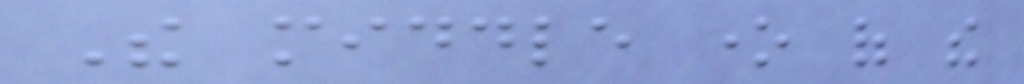The middle one of the
